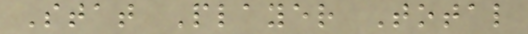Stat Player Total
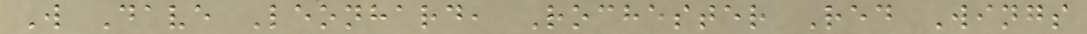W Dave Leonhard, Rochester Red Wings
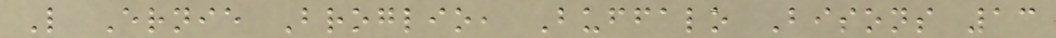L Ernie Broglio, Buffalo Bisons 13
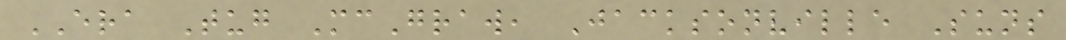ERA Tug McGraw, Jacksonville Suns
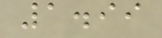1.99
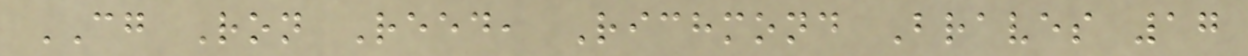CG Ron Reed, Richmond Braves 17
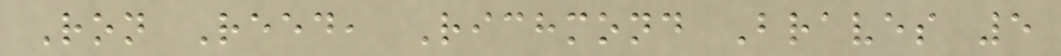Ron Reed, Richmond Braves 5
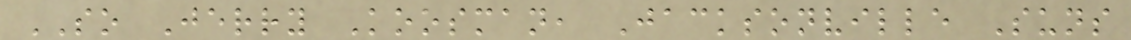SO Jerry Koosman, Jacksonville Suns
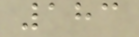183
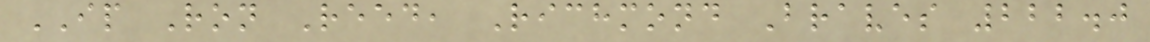IP Ron Reed, Richmond Braves 222.0
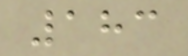183
